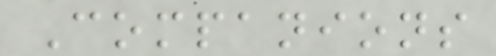Companions
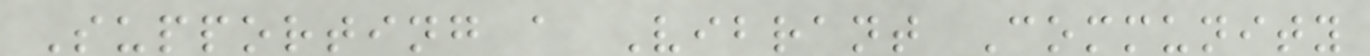Supporting a Vibrant Community
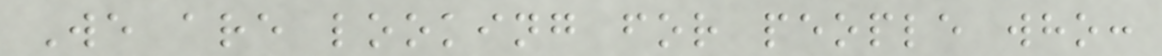We are looking for people who:
